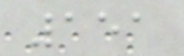151
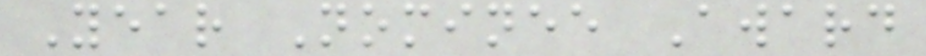Year Nominee Award
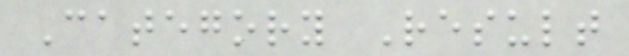Category Result
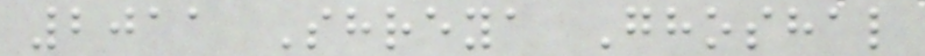2011 Shreya Ghoshal
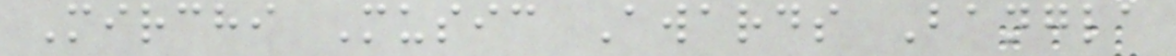Mirchi Music Awards Bangla
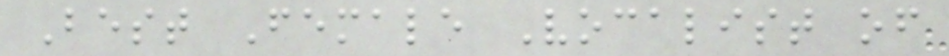Best Female Vocalist of
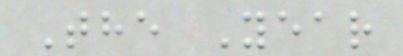The Year
